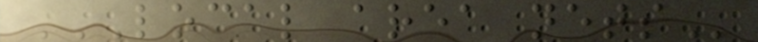LOCAL AREA NETS
